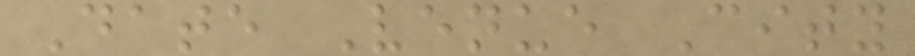Date Venue City
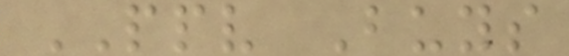PPV Buys
